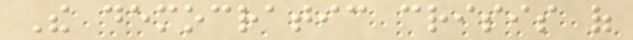The democratic crisis of
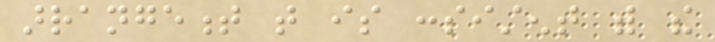arrangement that is consistent with the
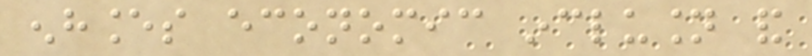enhances economic inclusion and
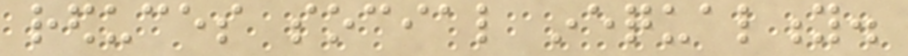reduces social inequality.
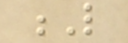L
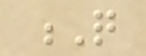Q
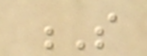S
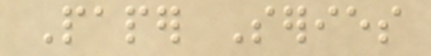Paper Series
